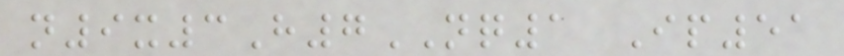n9x3H7NQ1 Ip51
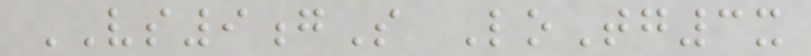VS9gS LoTg3x
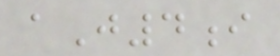aJ4i
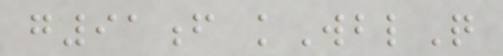g91f kWblQ
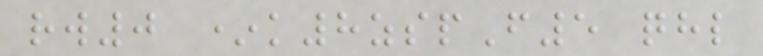rw0 *k8zspF5 qhl
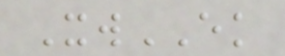XwEK
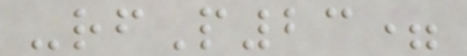-rfP23=
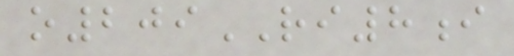o209RI8i
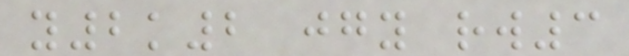y2k2 jgy rw3
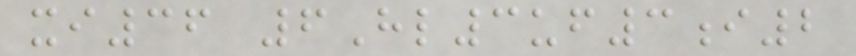xi36 6Hl3uf3i2
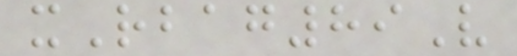xRbag89V
